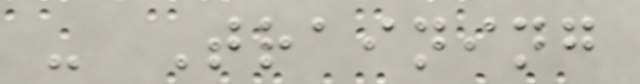- Training
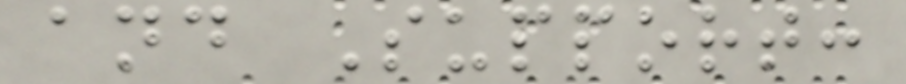and Support:
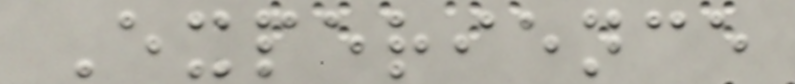Experience
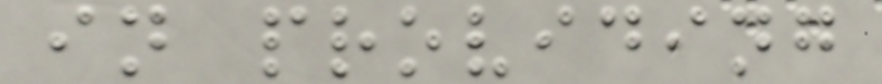in providing
